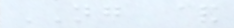NG &
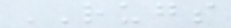RUGS
